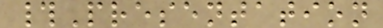#Presentation
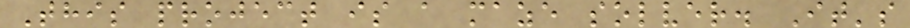This project is a maze solver. It's
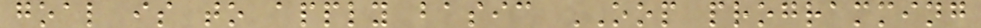goal is to apply basic OOP programming
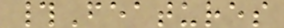#Features
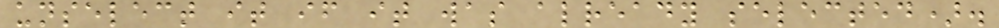unselect it if it was already selected).
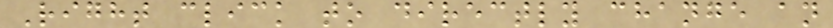Right click to directly change an
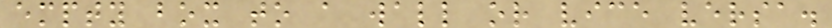empty box to a wall or vice versa.
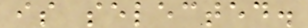is selected.
